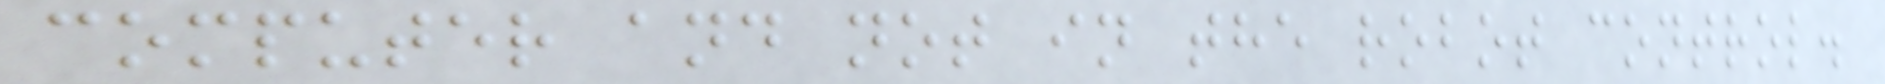computer and not in the robot control.
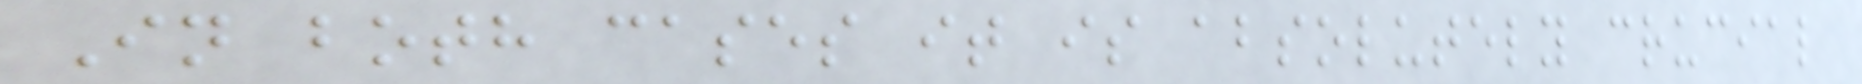In both cases it is absolutely crucial
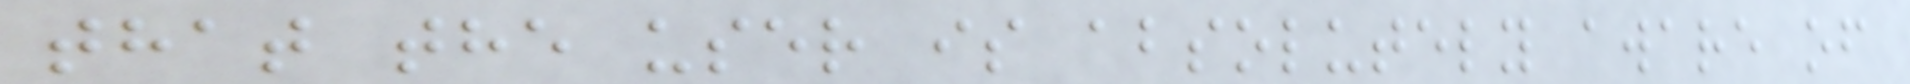that the user is absolutely aware of
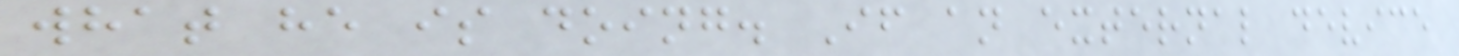what he is doing. If an external device
